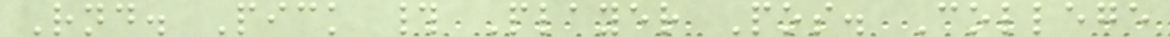Rnd. Pick # Player Pos. College
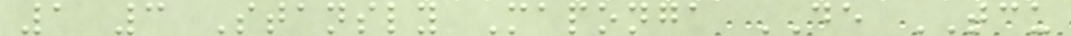1 3 Stansly Maponga DE TCU
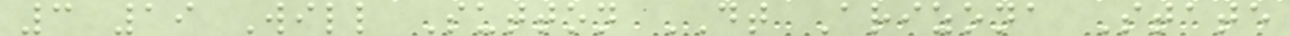3 19 Will Sutton DT Arizona State
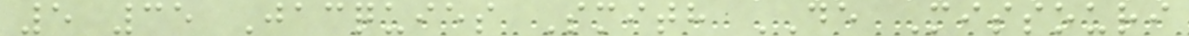5 35 Jacquies Smith DE Missouri
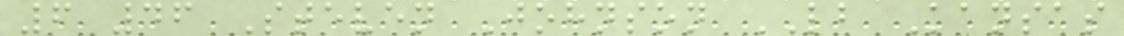6 46 Steven Johnson LB Kansas
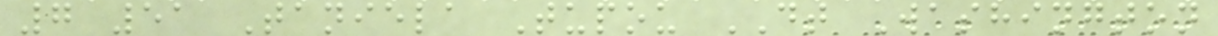7 51 Taniela Tupou DT Washington
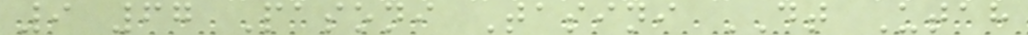9 67 Pasoni Tasini DT Utah
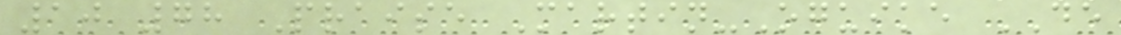10 78 Praise Martin-Oguike DE
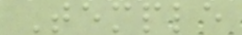Temple
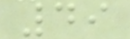49
